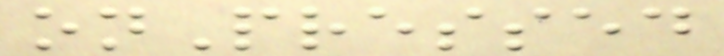onPressed
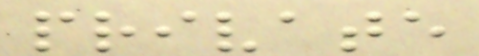private
